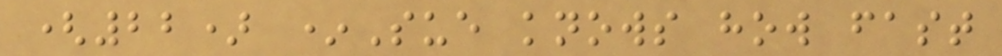(22) *Sue knows how fast
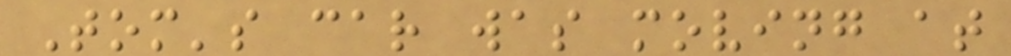Tom's car was moving at
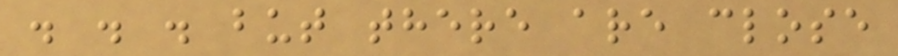. . . but there are close
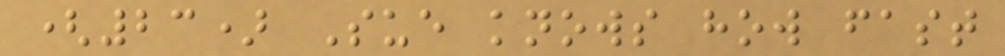(23) Sue knows how fast
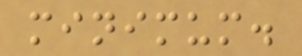minimum.
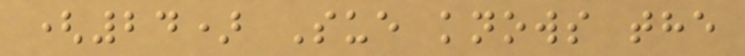(24) Sue knows the
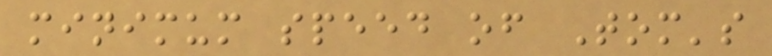minimum speed of Tom's
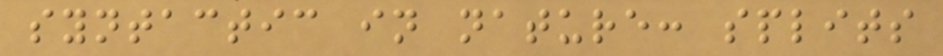syntactic in nature: splits
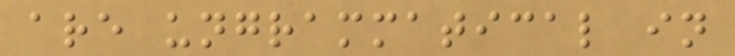are ungrammatical in
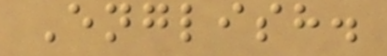English.
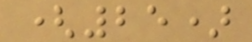(25)
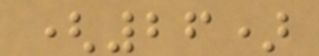(26)
